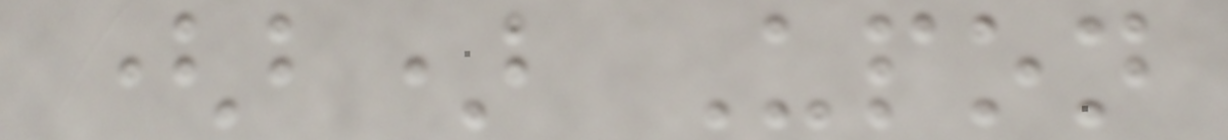(b) Upon
